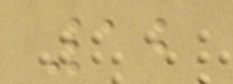12
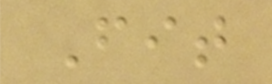Fit
